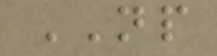NP
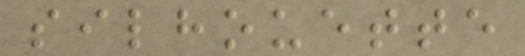silhouette
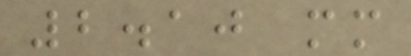2.10 mm
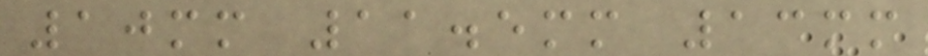10mm 11.5mm 13mm
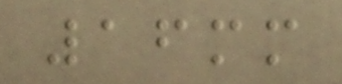16mm
